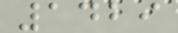1429
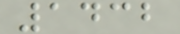1432
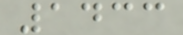1433
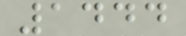1444
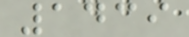1439
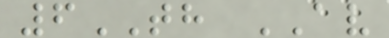6TH AV
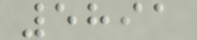5891
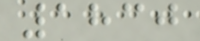1830
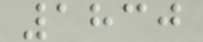1830
